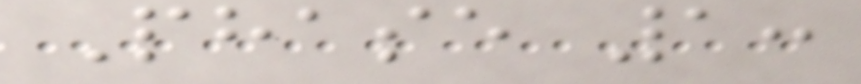Phase 1:
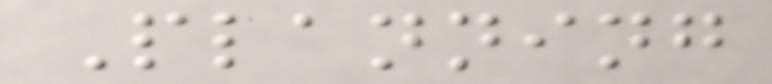Planning
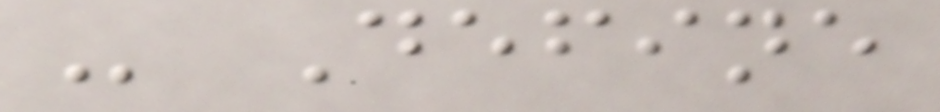- Define
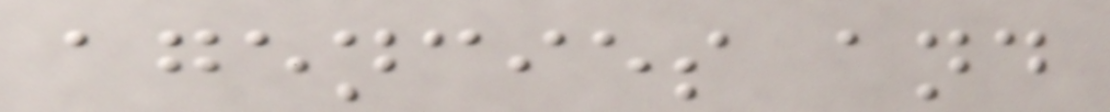agencies and
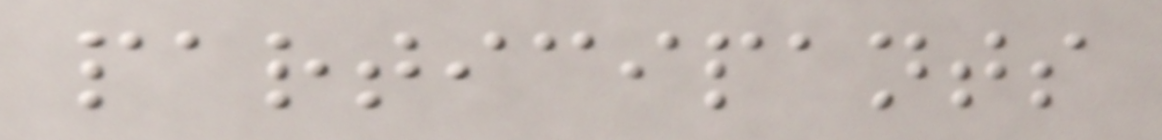participants
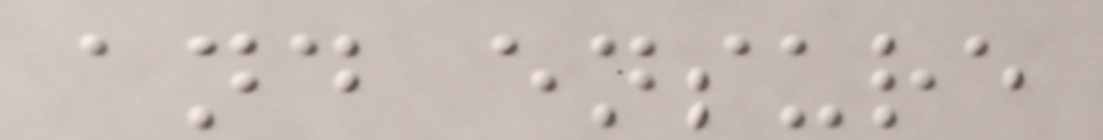and ensure
